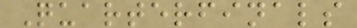Quarterfinals
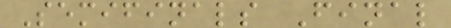Semifinals Final
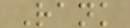Rank
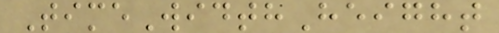TimeWidthHeight
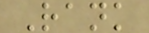Rank
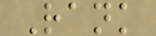Rank
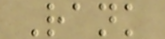Rank
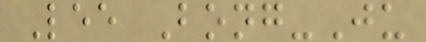Lee Bong-Ju
